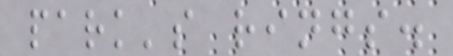park's rings.
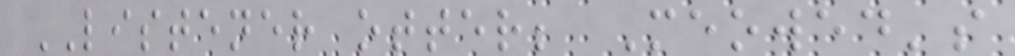LISTENER otter; Meowed's
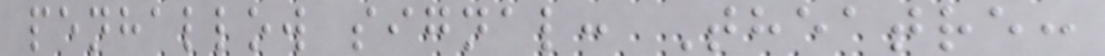penhallow signal: Theatre:
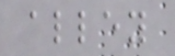alley
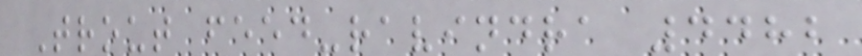Trout feed-ravindra 4482
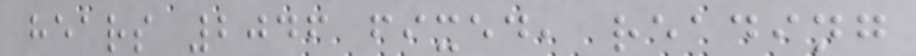hears 2046 fixed, reading
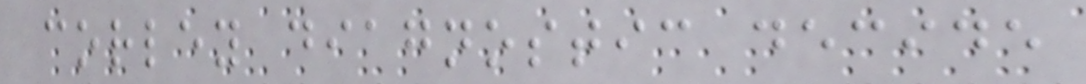corley diagnostic decide
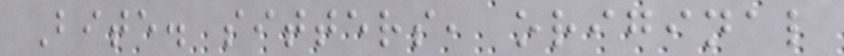Bite. sitters, original
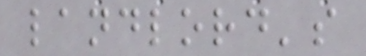landlord's
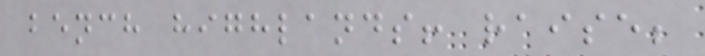bench highlands! raise;
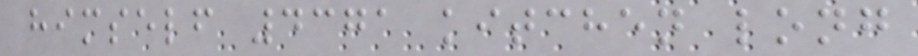himself 4371 kitchen long
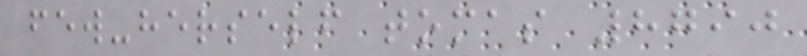few-herself tomas 8790
